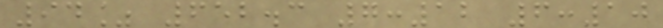94% 652.3 7:12 6:10
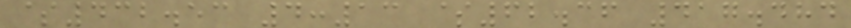$432.53 4:13 $62.36 417.484
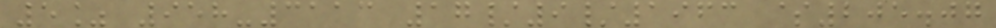5% 958-3113 17/9/1963 $205.07
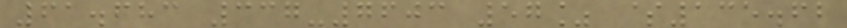61.683 337-7603 57% $135.62
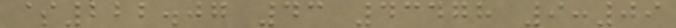$222.07 43 43478 9:09
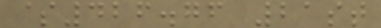$426.76 21st
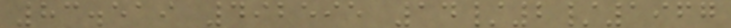83.519 492595 14/2/1967
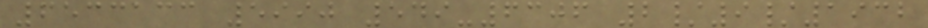6533133 5990 549-6306 2/9/1932
